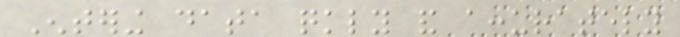Entering data quickly and accurately
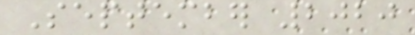September 2020
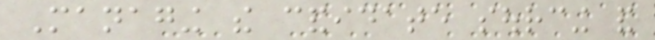Managing the candidate sourcing and
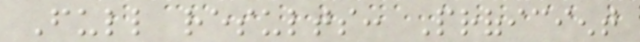Full results: Proficient
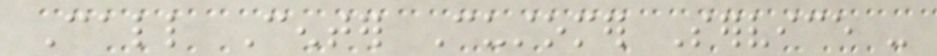Call Center Customer Service -
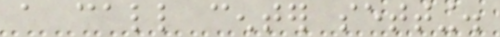a call center setting.
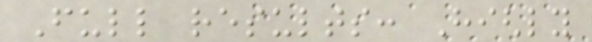Full results: Highly
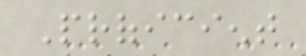Proficient
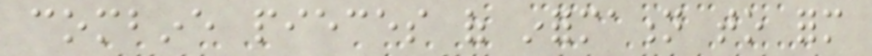combine pieces of information to form
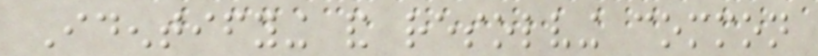Identifying and resolving common
